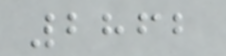2862
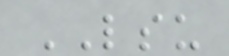LSU
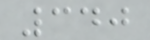340
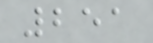251
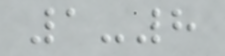1-8
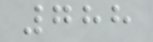788
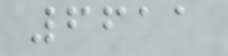6611
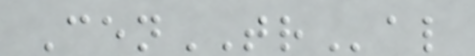CenTRal
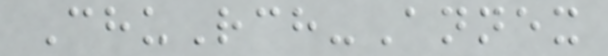ChuRch-Annex
